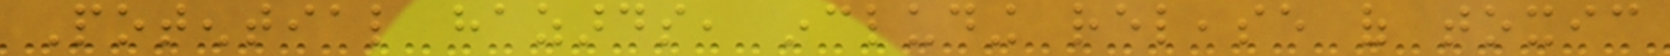Potential hazards, including release of toxic
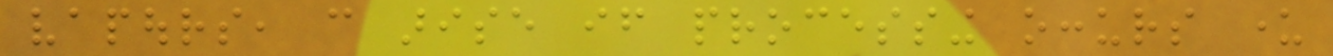vapours, can arise if processing occurs under
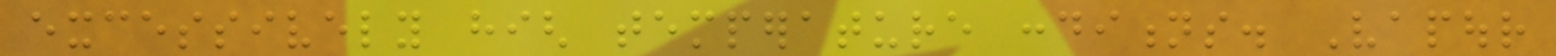excessively high temperature conditions. Vapour
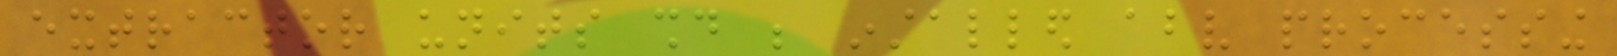extractor units should be installed above processing
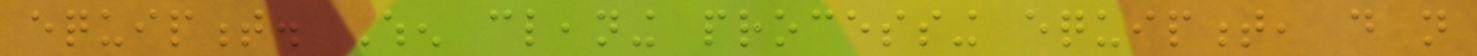equipment. When cleaning processing equipment, do not
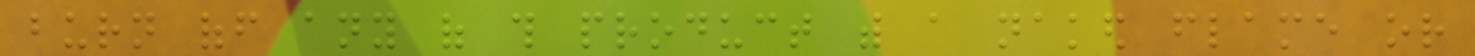burn off any of this product with a naked flame or
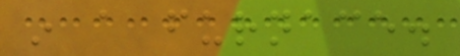in a furnace.
